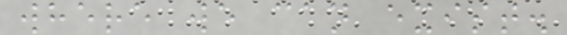where we can exist.
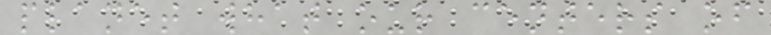planet what our centers of
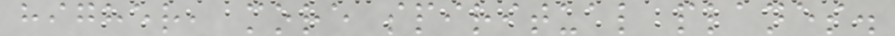higher, more spiritual planes.
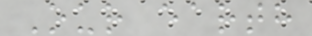Our earth
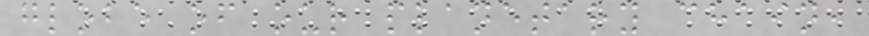globe of our planetary chain,
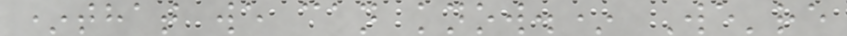*that we can know.* We're
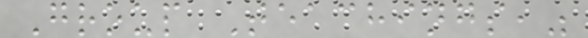Group Teachings,"
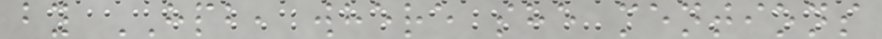by HPB, where she mentions
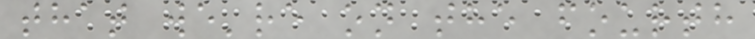that we're on the fourth
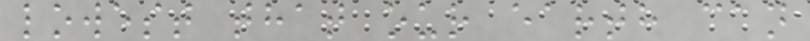lowest that our earth can
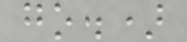go.)
